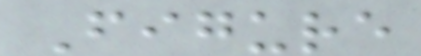Figure
